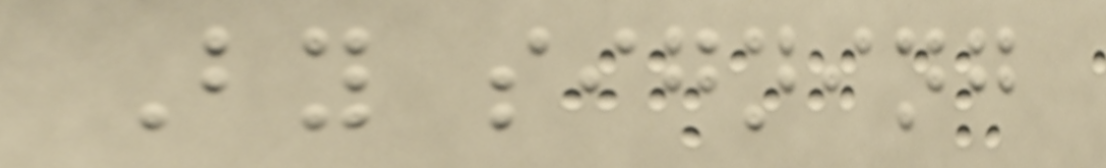By signing
